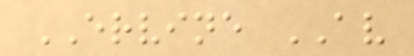ERVINE AV
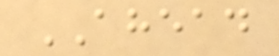AHEAD
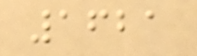1621
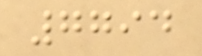7794
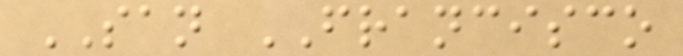SAN FRANCISCO
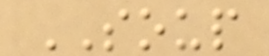SOUP
